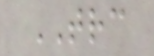TRC
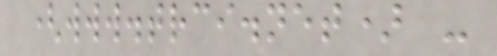(www.trci.net) -
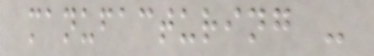manufacturing -
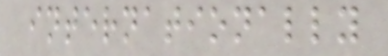internationally
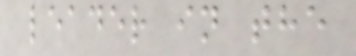leader in the
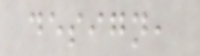design,
